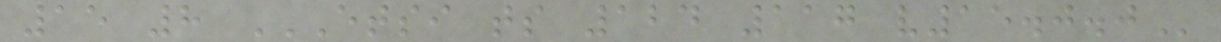15 8 ETSI TS 124 117 V15.0.0
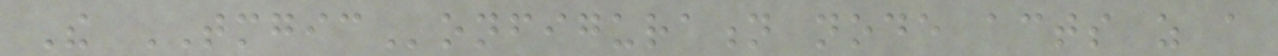The TMGIConfiguration node acts as a
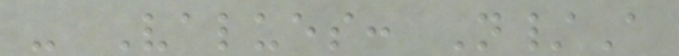- Values: N/A
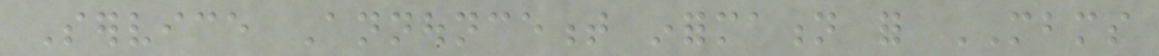Service Announcement information for MBMS
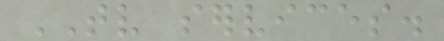TV services.
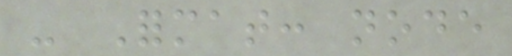- Format: node
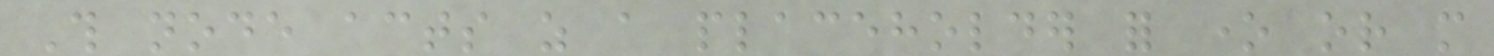This node acts as a placeholder for one or more
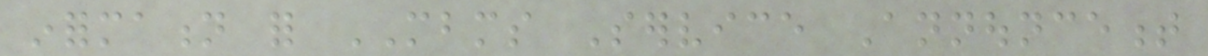information for MBMS Service Announcement
